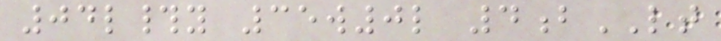04l#y 35w0l 4bLT
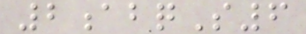2abqS6
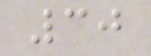30
